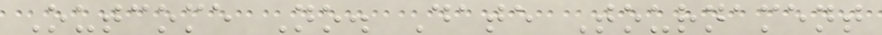Outcome No. Date Tournament
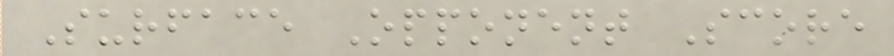Surface Opponent Score
